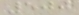500
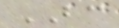BC
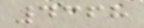4368
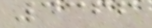4366
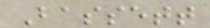Bassett
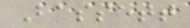Bassett
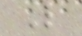L
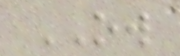OW
